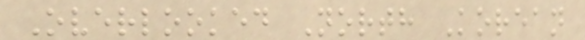Overlooked North Korean
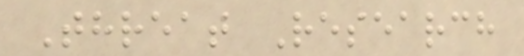Threat Research
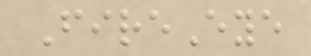FireEye
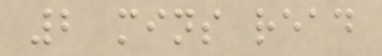2 mins read
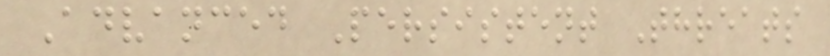Advanced Persistent Threats
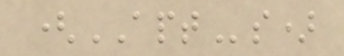(APTs)
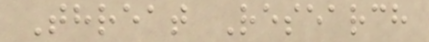Threat Research
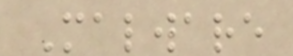Malware
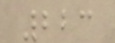223
